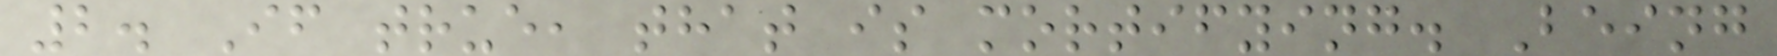2. If true, that is mortifying. Being
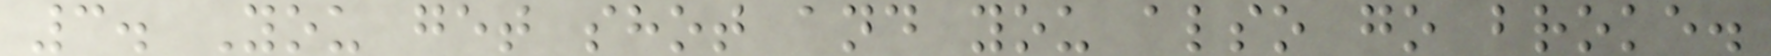3. You get shot and you also go broke.
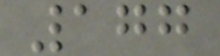177
